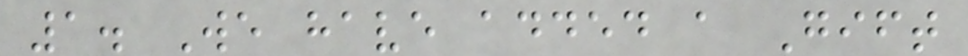1. We have added a Gift
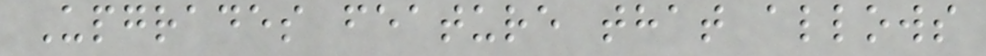Upgrades feature that allows
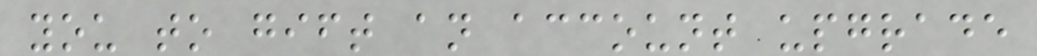you to gift an account upgrade
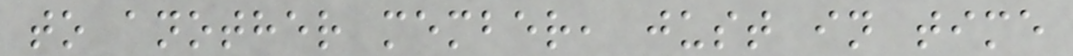to another member, just in time
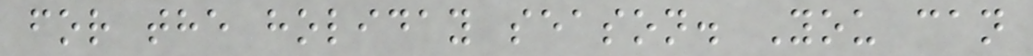for the holiday season. You can
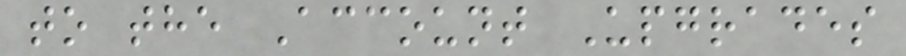to the Account Upgrades
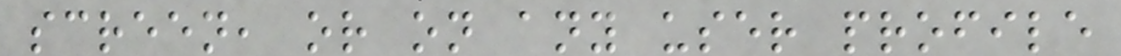screen, or on any user profile
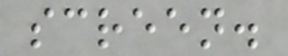screen.
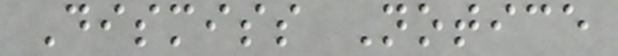Dismiss Notice
